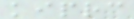kiprc
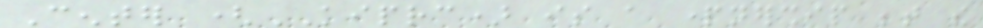Center (KIPRC) is a partnership between the
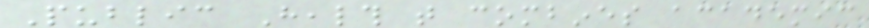Public Health that combines academic
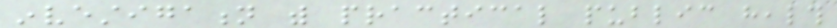investigation with practical public health
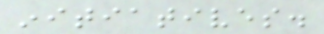initiatives.
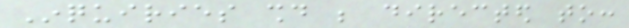Inquiries should be directed to:
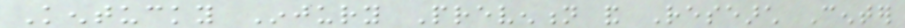Kentucky Injury Prevention and Research Center
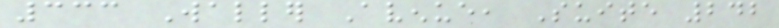333 Waller Avenue, Suite 242
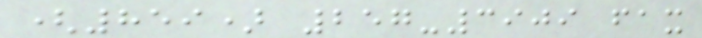(859) 257-3909 fax
